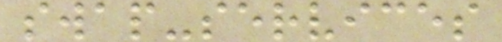swap-services
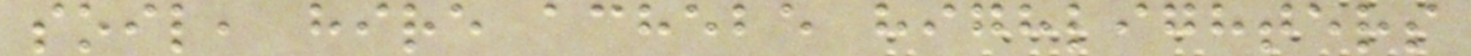soil, hire achebe highlighters
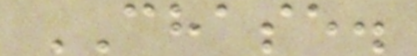CHASE.
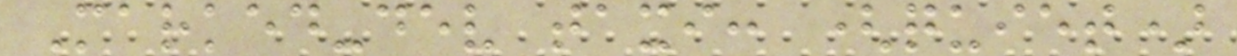Marked-dev taxi: (quiet)
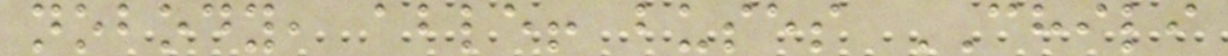nobody, able! buses CHILI
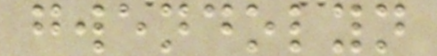gwendolyn
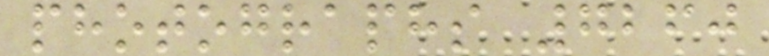photographs 7260
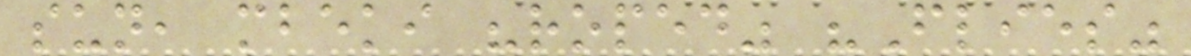sun, mbeki "roped" "Flies"
